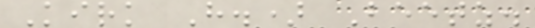Kirk H.) Beetz.
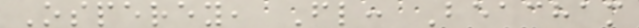Osperey, Fl: Beacham
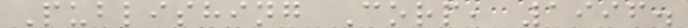Publishing Corp, 1996.
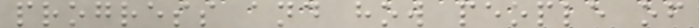progress and how people of
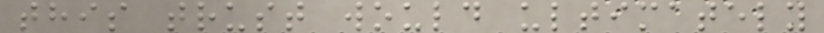this trust would ultimately
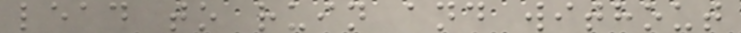lead to ruin and without
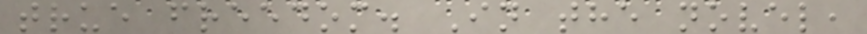true freedom. In the novel,
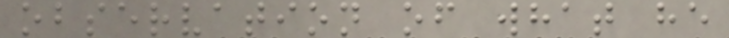observation of what he
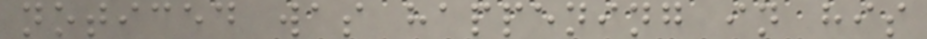noticed was happening in his
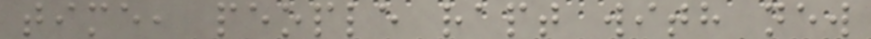time, people rapt with new
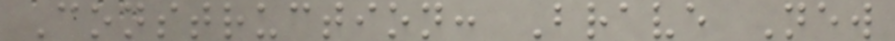Construction: Brave New
